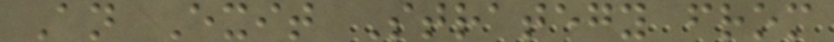An Exit Strategy from
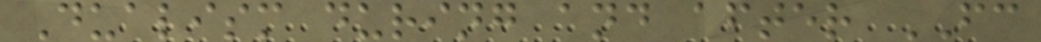Dualism during and after FC
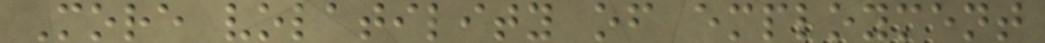More volatility of employment
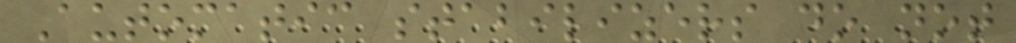Automatic stabilizers do not
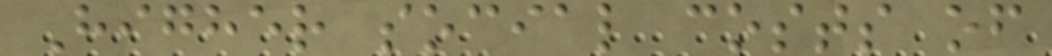Higher social costs of
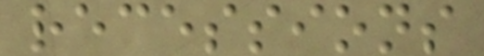recessions
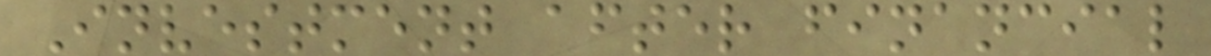Investment after financial
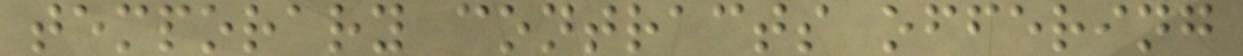temporary contracts offering
